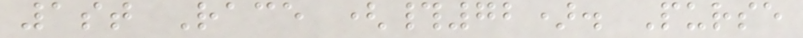1st Race (#72). Purse
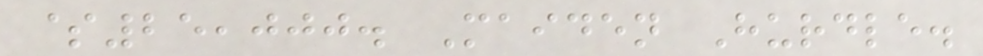$25,000. Maiden Hurdle.
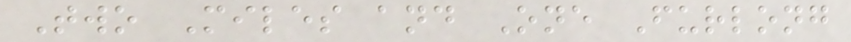Two Miles and One Furlong
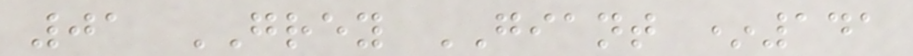01 GREY GIANT *141
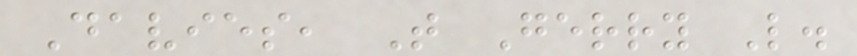Davies, T Gerry L.
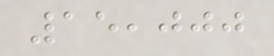15,000
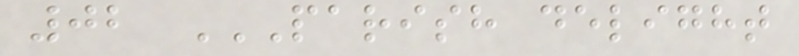02 PARISH DELIGHT
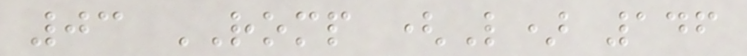03 ROMP (L) 146
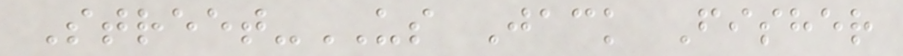Street-US Jack Fisher
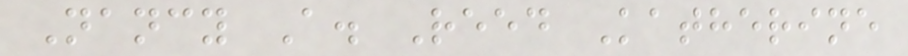Nancy A. Reed Katherine
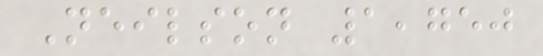Neilson 1,750
